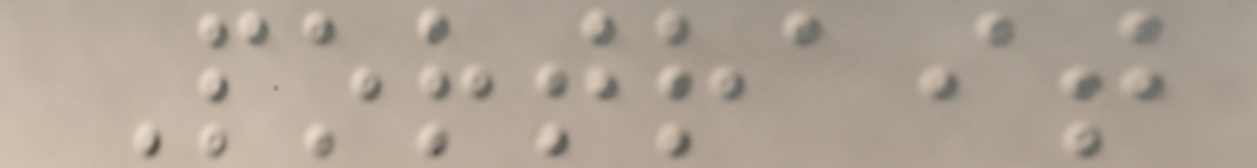Portrait
